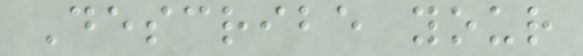Describe your
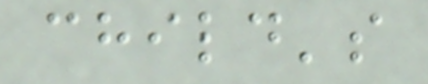child's
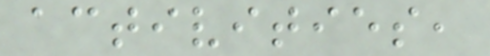activities,
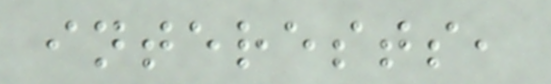interests,
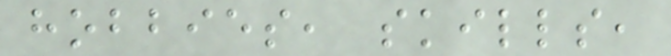hobbies, skills,
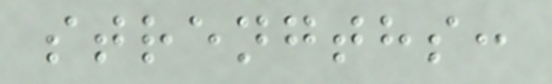strengths:
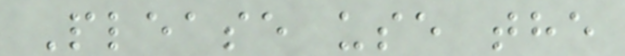Please use the
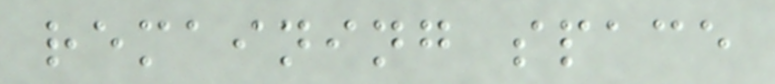remaining space
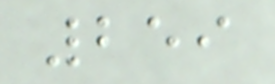259
